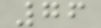76
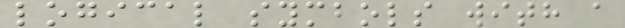logical symbols with a
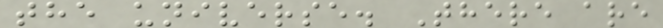the universe. There are
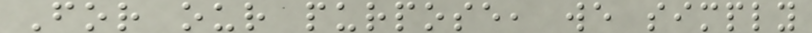For our purpose, we simply
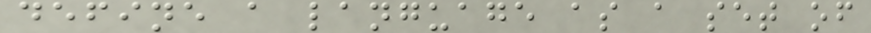define a language as a set of
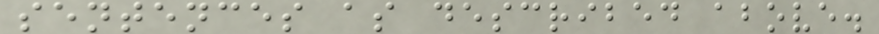sentences as described above.
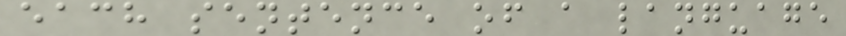each sentence of a language
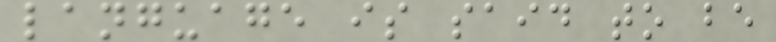language is said to be
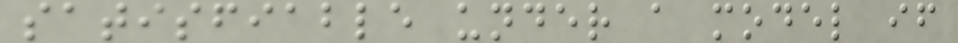satisfiable under a model if
